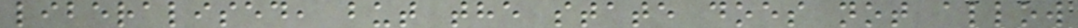liberalised, but the state does not allow
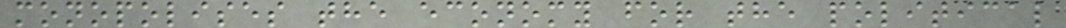monopolises the economy for the political
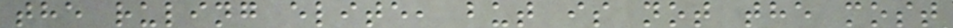the ruling elite, but is not the most
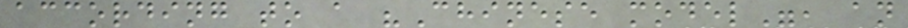according to a "Chinese model", an
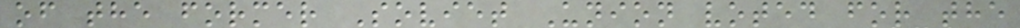of the former Soviet Union voted for the
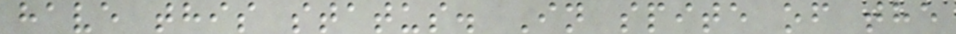have this status. In spite of the
